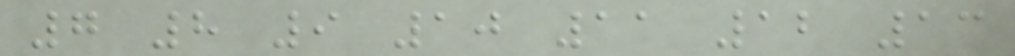7 8 9 10 11 12 13
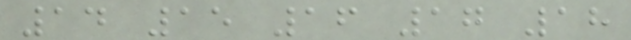14 15 16 17 18
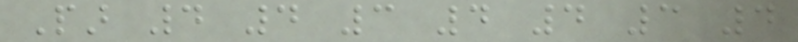Par 4 4 3 4 4 3 4
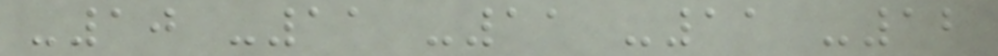-10 -11 -11 -11 -12
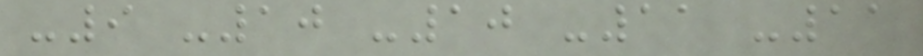-9 -10 -10 -11 -11
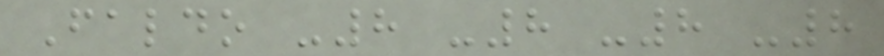Faldo -8 -8 -8 -8
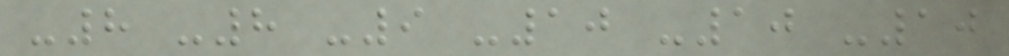-8 -8 -9 -10 -10 -10
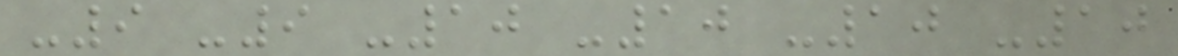-9 -9 -10 -10 -10 -10
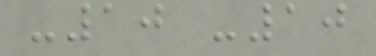-10 -10
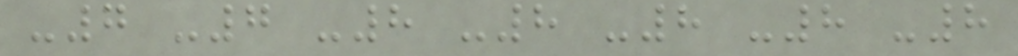-7 -7 -8 -8 -8 -8 -8
